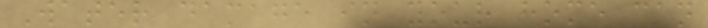Water damage in your home can
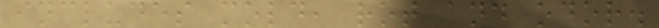includes mold, rot and odor.
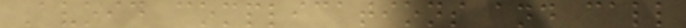Avoid complications and call
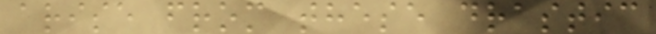arise from these drastic
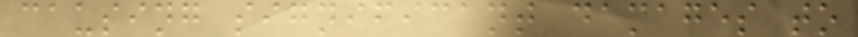causing significant damages to
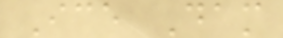Ice Dam
